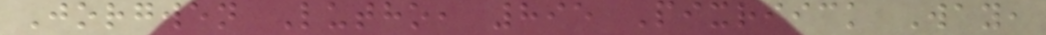Jorgwen Lutho, 895 Pixriick Way,
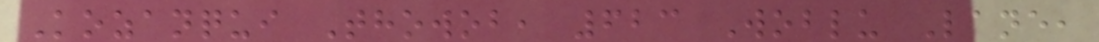Kozanqui Thowob, 623 Woblu Lane,
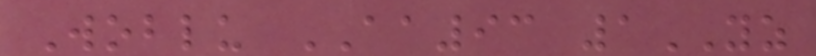Woblu AA93 1YZ
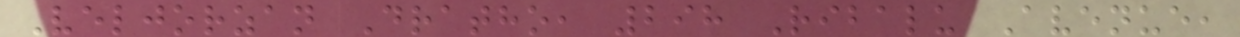Veljorzan Dratho, 298 Ribalu Avenue,
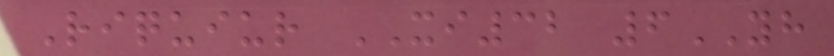Riquiur XI32 6YH
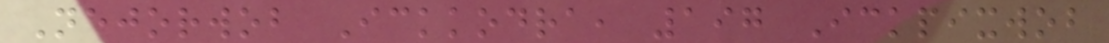Nejorwob Ickkodra, 197 Ickpixwob
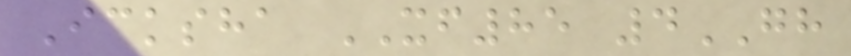Icksha XF85 4GH
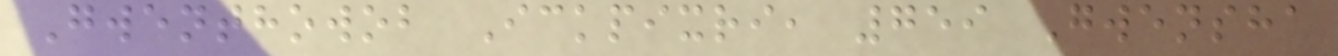Gwenthowob Ickpixri, 759 Gwensha
